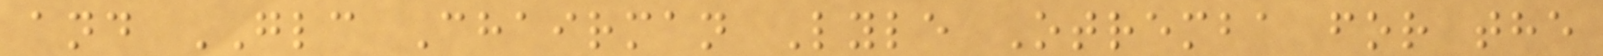and GLC Chairman Lyle Otremba for the
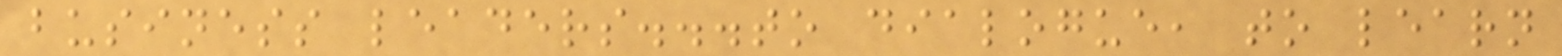business leaders...to dialogue, to learn
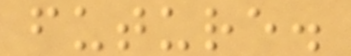future.
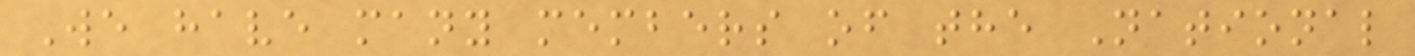We have many members of the National
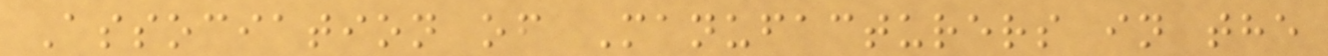Association of Manufacturers in the
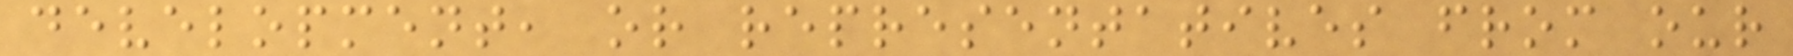development, or representatives from our
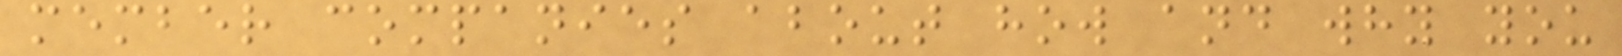member companies about how and why you
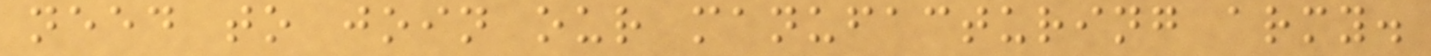need to join our manufacturing army.
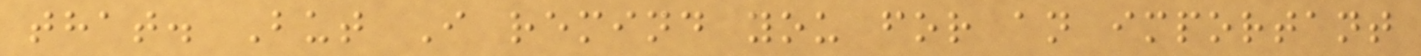that. But I remind you for an important
